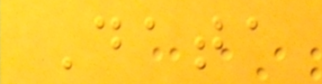Data
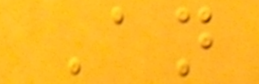An
